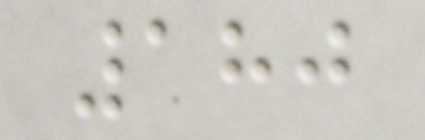180
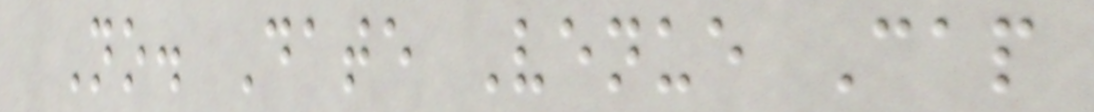No. Date Venue Cap
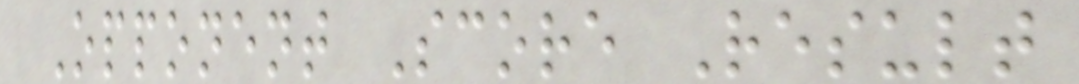Opponent Score Result
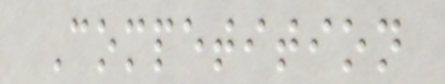Competition
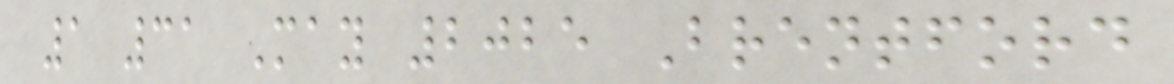1 31 May 2025 Brentford
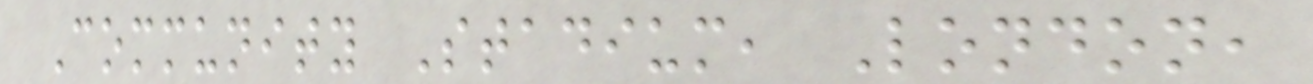Community Stadium, London,
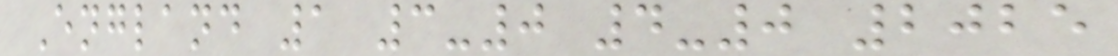England 1 3-0 4-0 2025
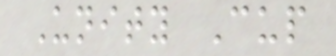Unity Cup
